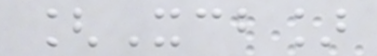[Xcb]
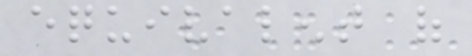equivalent of
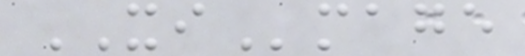XImage
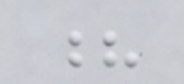?
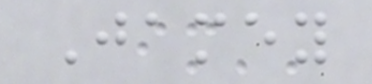Jamey
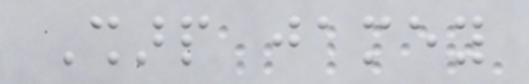Sharp jamey
